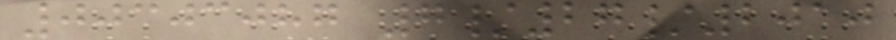00303087 7/27/2010
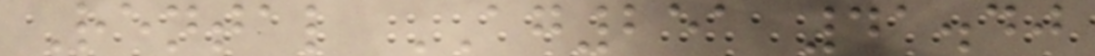Rental AG251 41.40
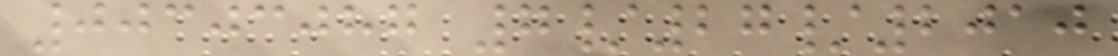00303087 7/27/2010
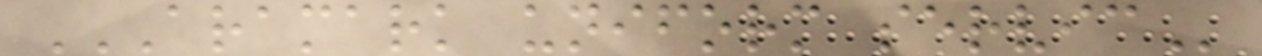ARAMARK UNIFORM SERVIC
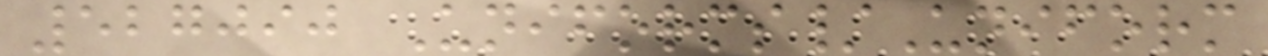527090 Uniforms/Uniform
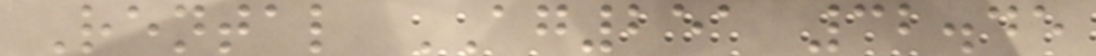Rental AG251 32.45
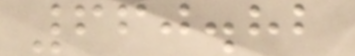660.82
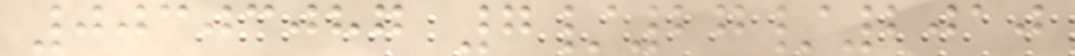00303087 7/27/2010
